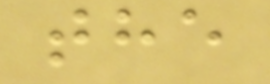the
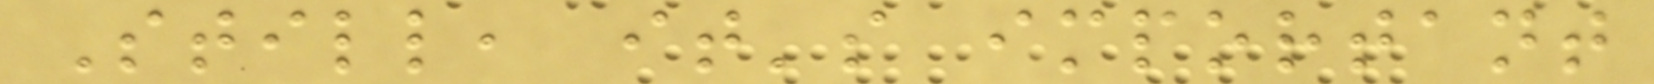Still, it's important
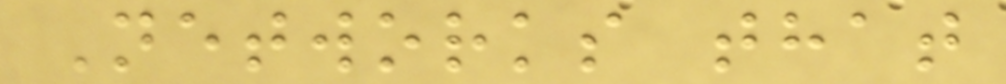Networks that
